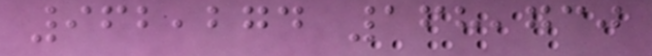962,274 168,730
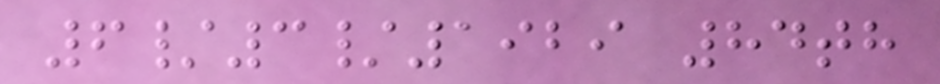6/3/1929 84th
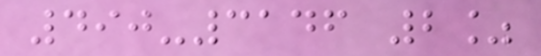490-3146 2%
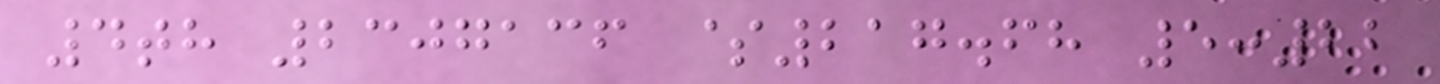4th 2307136 $217.68 5:22
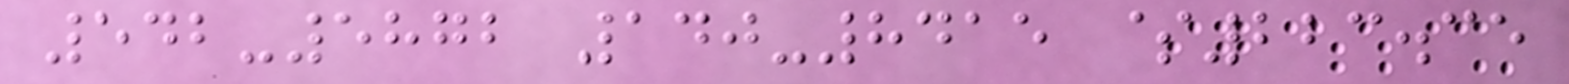542-5872 140-8415 $223.35
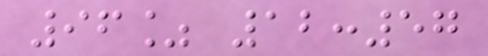96% 12:57
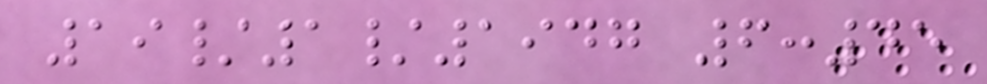19/1/1947 6:45
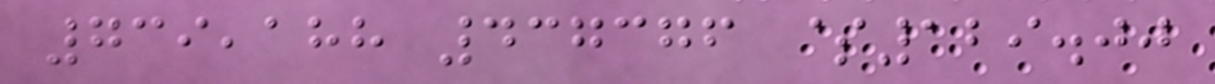739,188 437376 $129.00
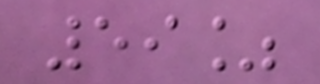59%
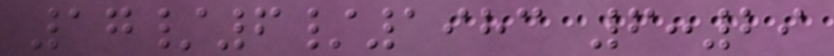17/6/1983 6:29
